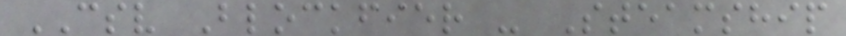CSV Blockfier - Steamship
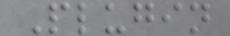Plugin
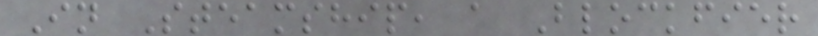In Steamship, a Blockfier
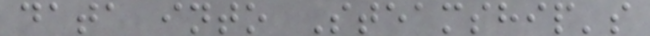data into Steamship's
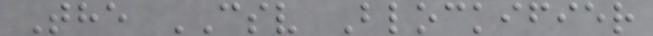The CSV Blockifier
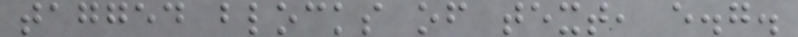tagged blocks of text, e.g.
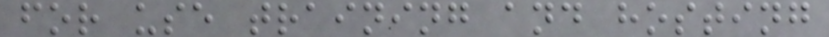for use training and hosting
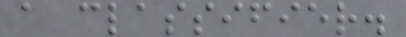a classifier.
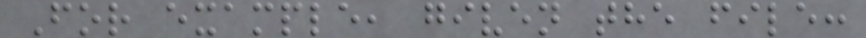For example, given the file:
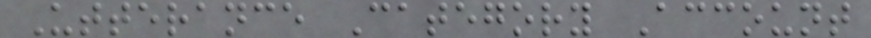Utterance Category Account
